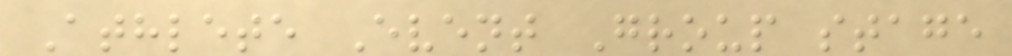Athlete Event Group stage
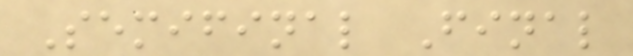Semifinal Final
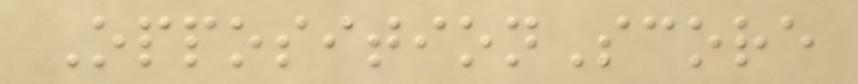OppositionScore
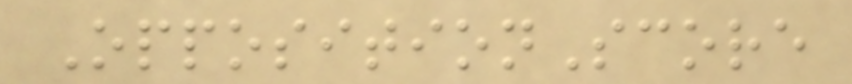OppositionScore
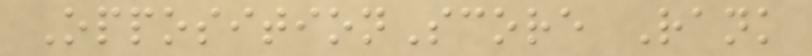OppositionScore Rank
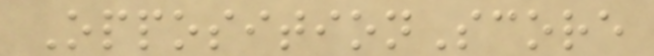OppositionScore
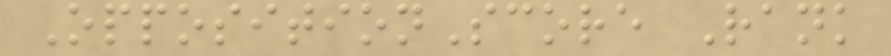OppositionScore Rank
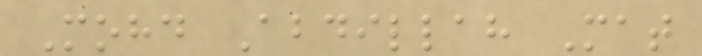Mohd Abdillah Mat
